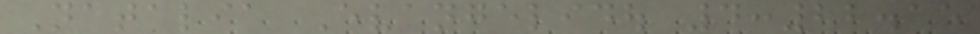Natalia Evangelidou 4:22.15
